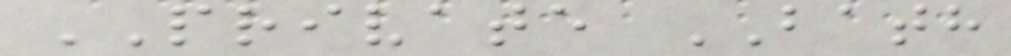PRIVATE BATH
